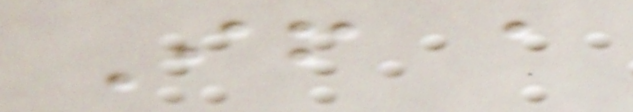If a
